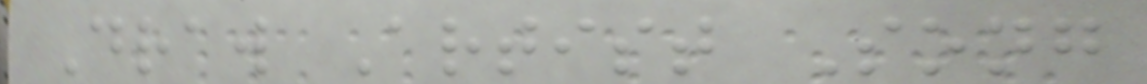Draw Artist Song
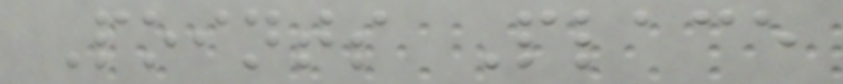Points Place
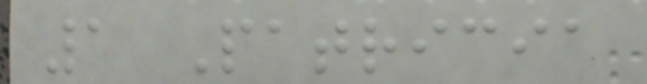1 Patricia
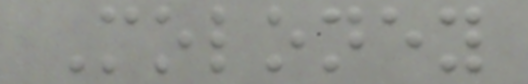Moloney
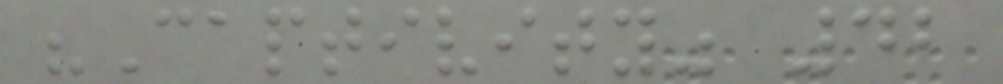"Captivity" 42
